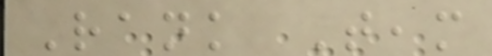Rank Team
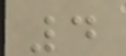4
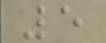5
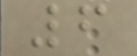6
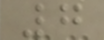7
